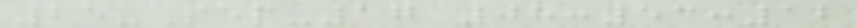25-Sep-17 08:53:12
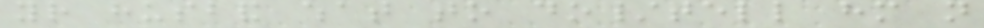your husband what to do/tell him not
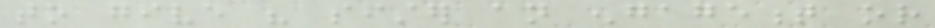to give his sister an engagement or
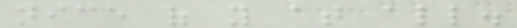nice of you at all.
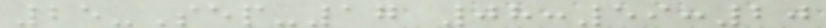25-Sep-17 08:59:20
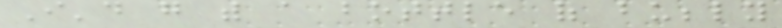I'd go with a bottle of bubbly
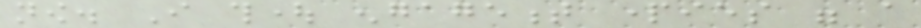now. I thought engagement parties were a
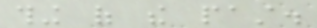thing of the past.
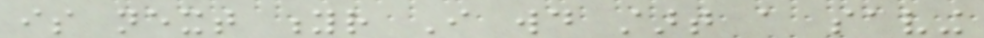is next yr I would start a saving
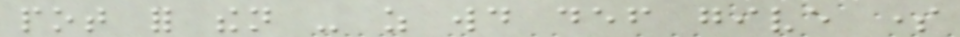pot for then - as would def give some
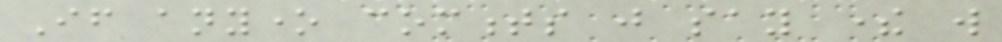If anyone comments just say there will
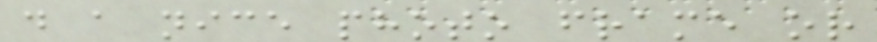do a nice photo frame or
